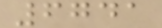6741
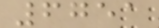6751
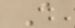A
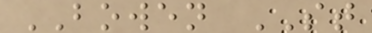BOWEN ST
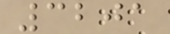3201
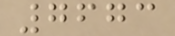7673
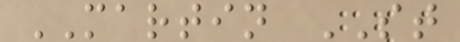MARTIN ST
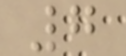7
